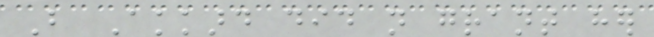But Akkard did not grant her
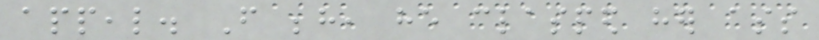appeal. From behind, he clasped her ass
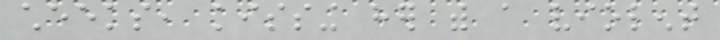cheeks, kissing her with a violent
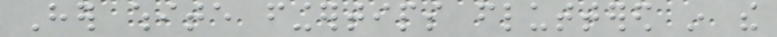Her white fingertips fluttered in the
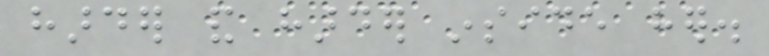harder and harder inside her.
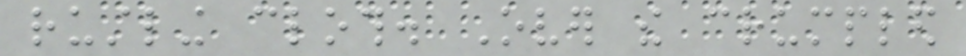rustling cloth. Over the crumpled
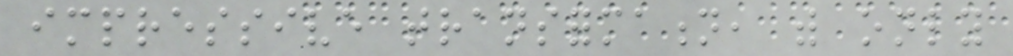impressive transformation, with only
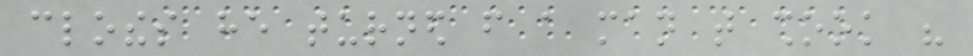clothes he turned from a man that shook his
